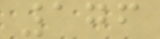176
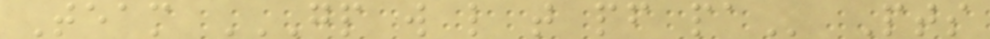Team GP W L T PF PA Pts
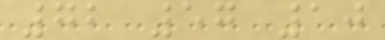72 57 10
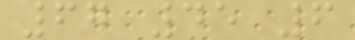67 45 6
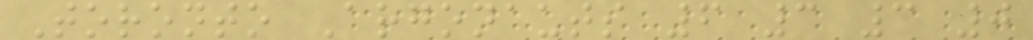Toronto Argonauts 6 3 3 0
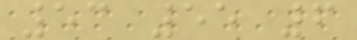53 55 6
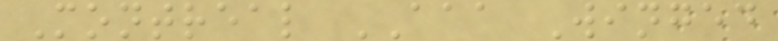Montreal AAA Winged
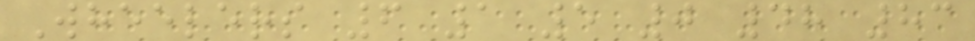Wheelers 6 1 5 0 48 83
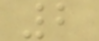2
